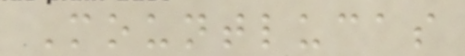Mountlucas
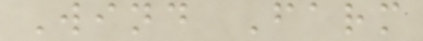Wind Farm
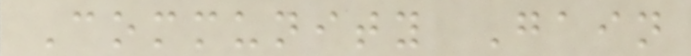Community Gain
